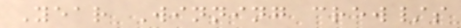Year Winning crew/s
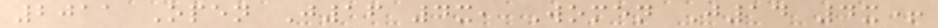2011 Open J16 4x, Women J14 4x+
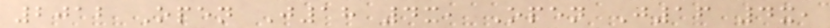2012 Open J18 4x, Open J16 4x,
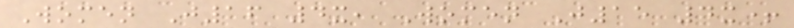Women J16 4x, Women J15 4x+
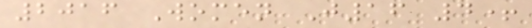2016 Women J16 4+
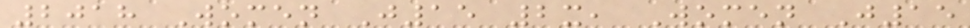2018 Women J15 2x, Women J15
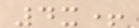4x+
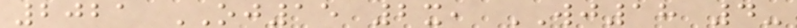2021 OJ15 2x, WJ18 4-
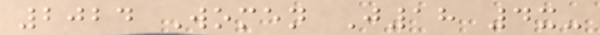2024 Women J18 4x-
